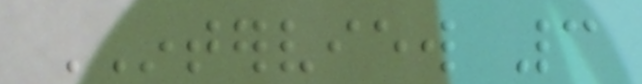INTERVIEW 3
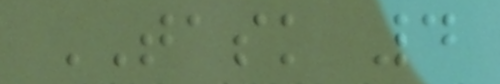TASK 4
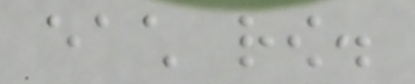each row.
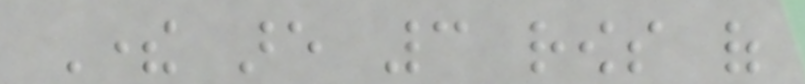There are 3 rows of
